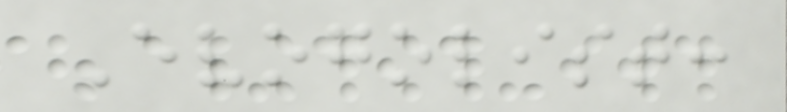Evogolist:
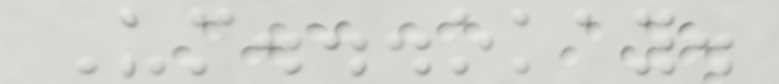Um...okay.
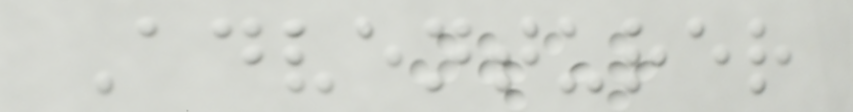Adventurer
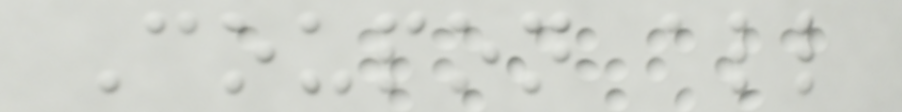Coupon all
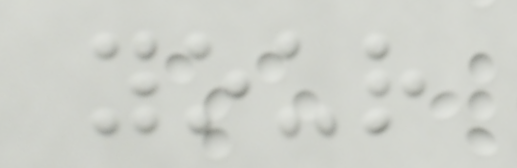your
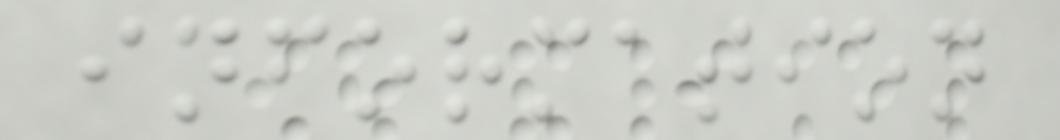information
